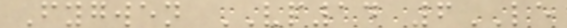Fygwen VP14 6LE
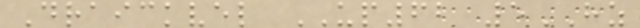Draickvel UP62 5HZ
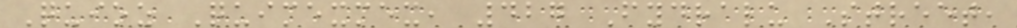Quioz Quimexmex, 427 Fydralu Street,
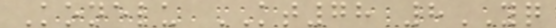Konelu KT78 8YQ
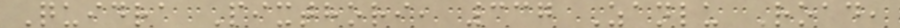Quidra Pixthori, 337 Zanlu Road,
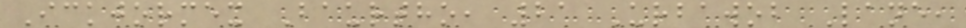Ickjormex Baurtho, 21 Urbawob Lane,
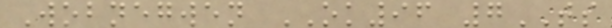Wobnegwen OK96 7TS
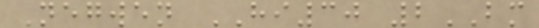Negwen HI30 2BM
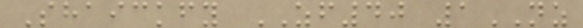Shaickfy ZF40 1NZ
